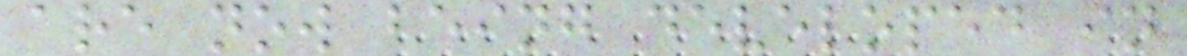are now being developed in
